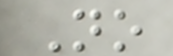No
